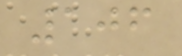106
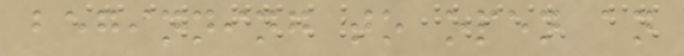beginning to open an
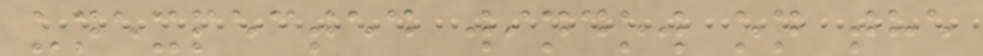unexpected window on the
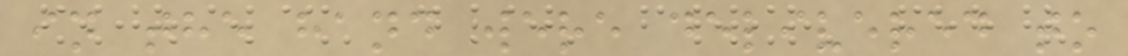in the hand were delivered to
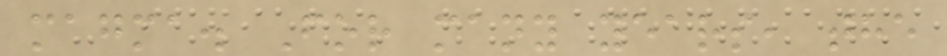magma. For many years, the
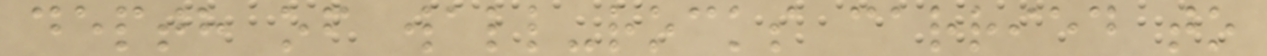depth of wall-rocks carried to
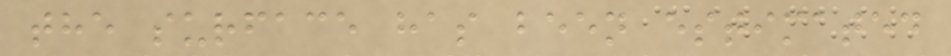the surface has been estimated
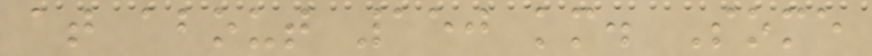at about 150 km. Some
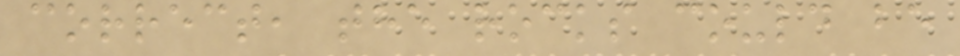correct, the rocks could be
